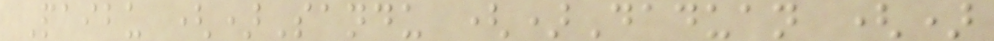Paibu ()Sandu ()Daduan ()
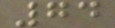74
